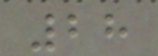28
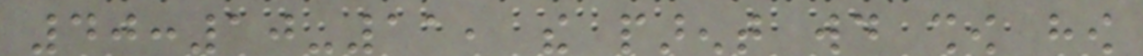40:10-11, the parent would show how
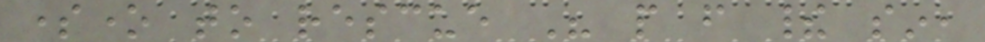someone to rescue His people from their sin,
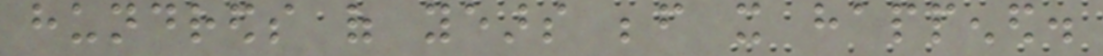hundreds of years before it happened.
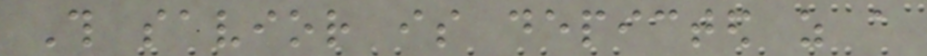This savior is depicted as a
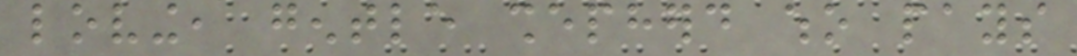loving, gentle shepherd who pays
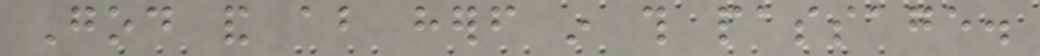God and about herself in this passage.
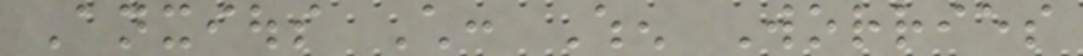Anxious Child: When Worries
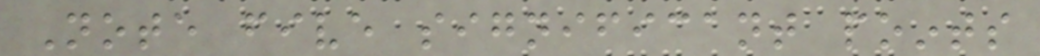Note five significant points
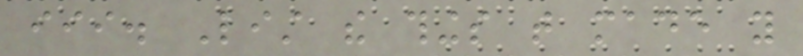iii. List the things that made you
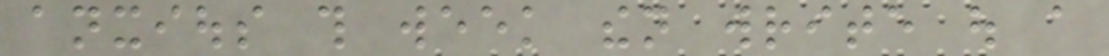anxious this week then write out a
